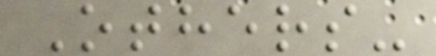Others-
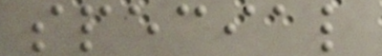special
